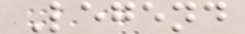Legend
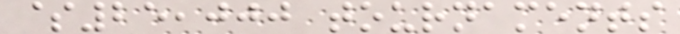$25,000 tournaments
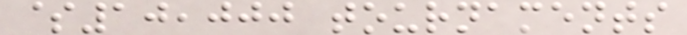$10,000 tournaments
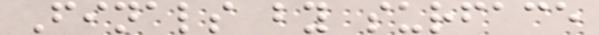Finals by surface
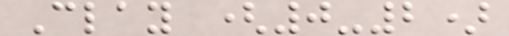Clay (0-2)
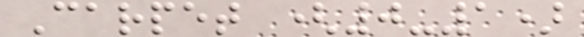Carpet (0-1)
